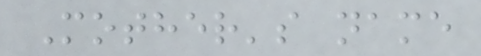Mother's name
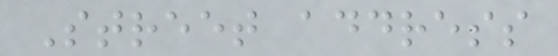Street address
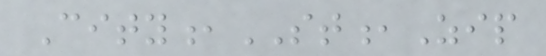City,ST,Zip
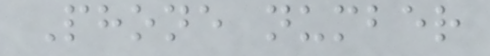Phone number
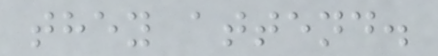they attend.
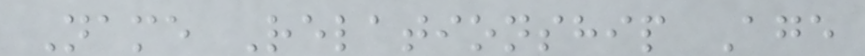Name Relationship Age
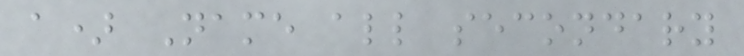a) Name all secondary
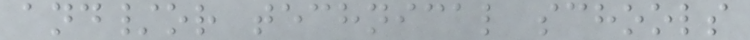and/or technical schools
